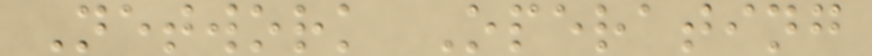Network Operating
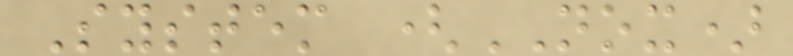System (NOX)
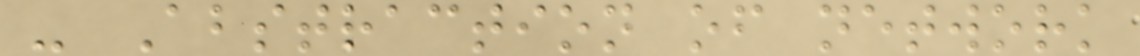- Abstraction of network
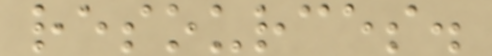resources.
